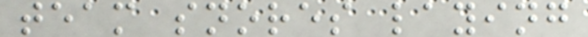team snores laying
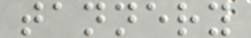tannery
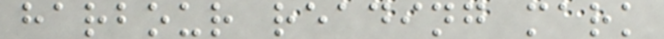harbour reading mark
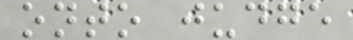onto judge
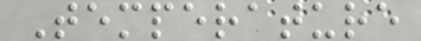Temperature
